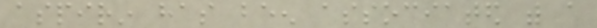aspirin has been associated with a
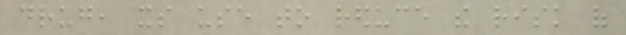drug, its use to reduce the risk of
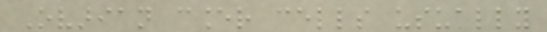Ovarian cancer cells usually
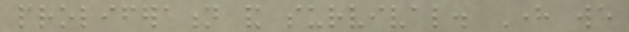proliferation and survival. Here we
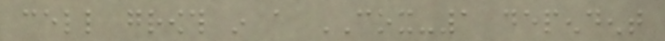cell growth in a COX-1 dependent
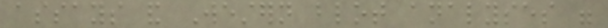assays and Western blot analyses were
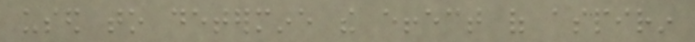used to determine the effect of aspirin
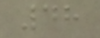48
